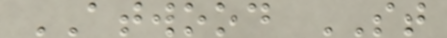ATWOOD ST
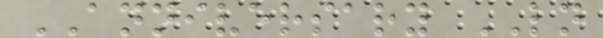ANNIVERSARY LN
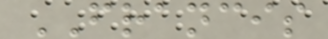FRANCIS
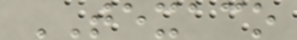TEXACO
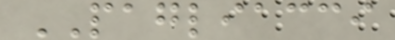PAGLIACCI
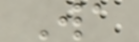Wa
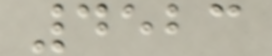4523
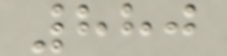880
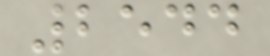2544
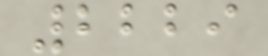2229
